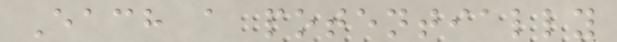Each a potentially
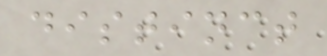distinct
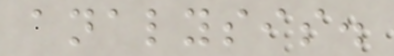analysis.
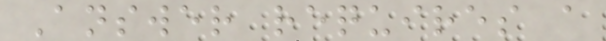Answer requires a
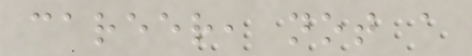career, not a
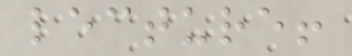lecture!
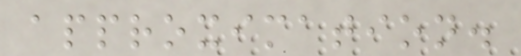approximation.
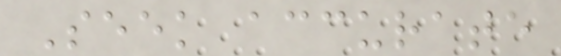Seek accurate
